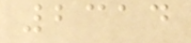2314
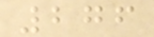276
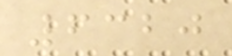6320
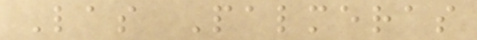Las Palmeras
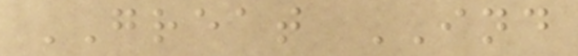GREAT IND
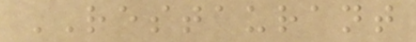RESTAURANT
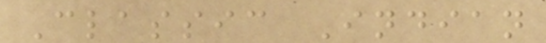Classic Indian
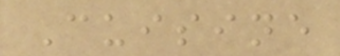Cuisine
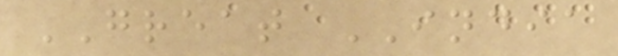GREAT INDIA
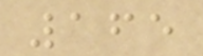165
